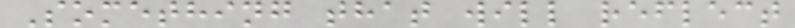Something that will reflect
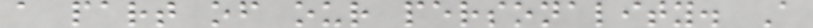a part of our personality. A
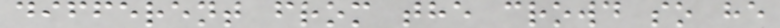different from the crowd so he
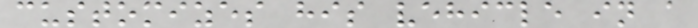customizes his vehicle in a
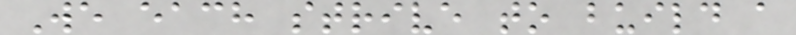We each strive to build a
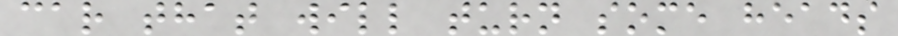car that will turn some heads
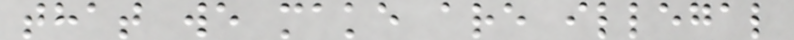that we make are illegal
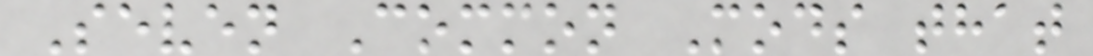Seven Common Mods that
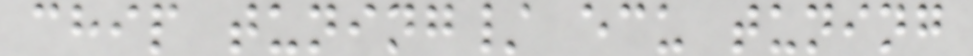chip tuning/ ecu tuning
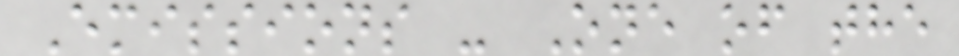Emissions - One of the
